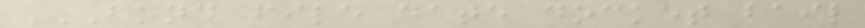BOND FILE DATE DOCKET BAIL
